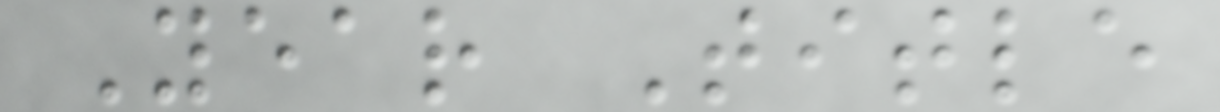Year Title
